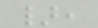},
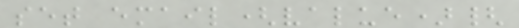set email(value){
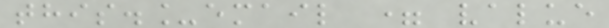this._email = value
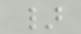}
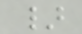}
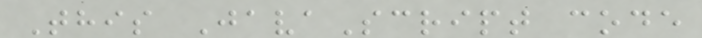This JavaScript code
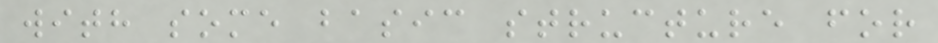with some basic structure for
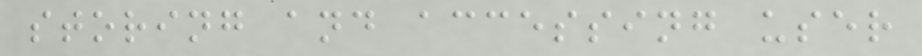storing and accessing user
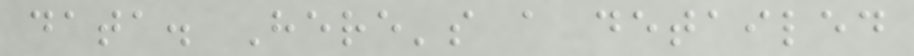data. Here's a detailed
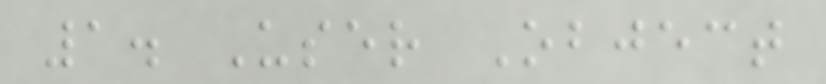1. User Object
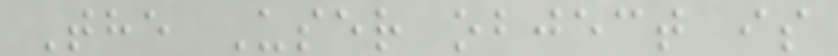The User object is
